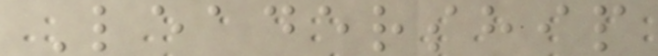Leadership
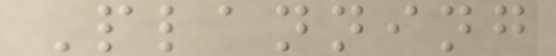Planning
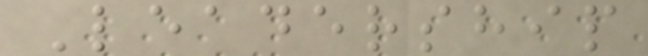Leadership
